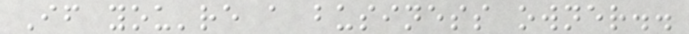If you're a business owner..
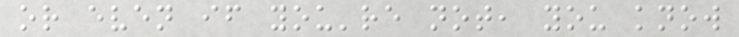or even if you're not, you know
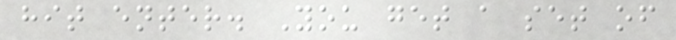hit enter. You get a set of
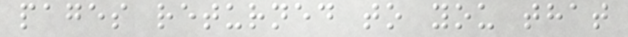pages returned to you that
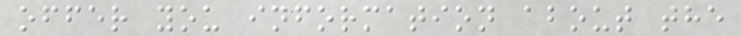offer you information about the
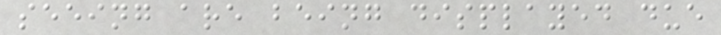seeing are being displayed due
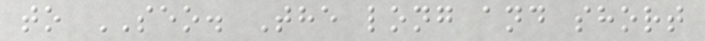to SEO. The long and short
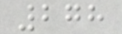278
